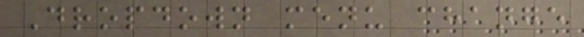Dropdown menu change
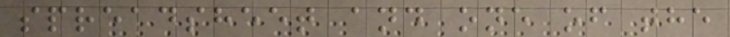spreadsheet and one of the
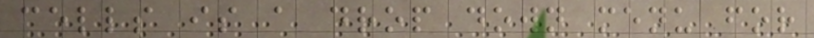cells is a drop down menu for
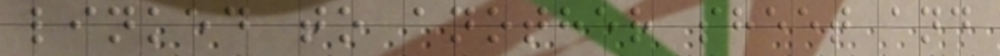linked to another sheet and
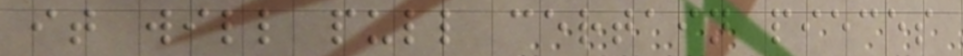it will pull certain pieces
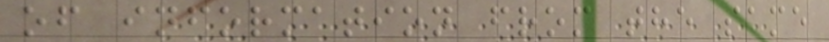of information from the same
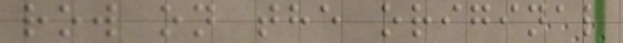row on the original
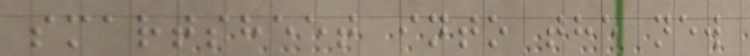smartsheet into the new
